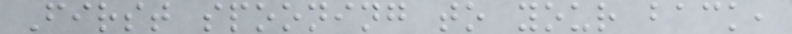First spooning to your back,
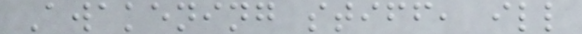Awakening stiff, ill
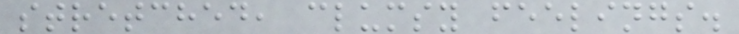stretched, clumsy feelings.
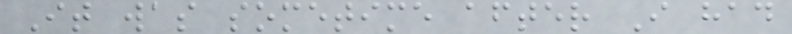It was sometime after I had
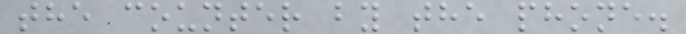the counter by the phone.
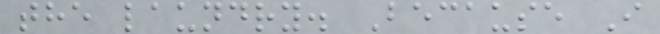the laundry. Because I
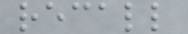recall
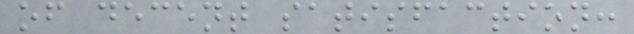of decent satisfaction:
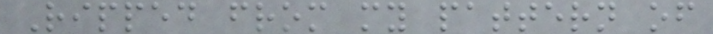Ripped from my pattern of
